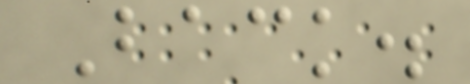Back.
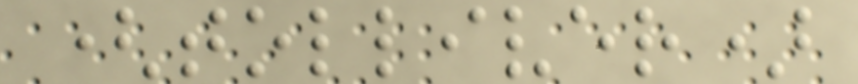(tolliver)
